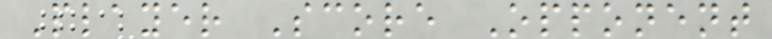Player Score Opponent
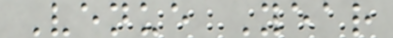Venue Year
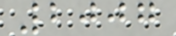2007
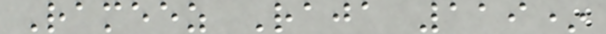Rameez Raja 119*
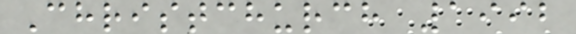Christchurch 1992
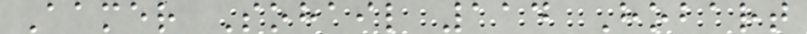Aamer Sohail 114 Hobart
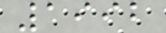1992
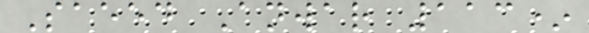Saeed Anwar 113*
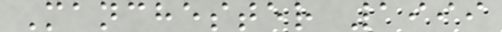Manchester 1999
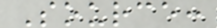Source:
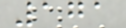171
